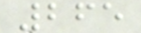265
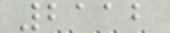2112
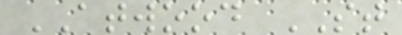ATWOOD ST
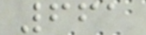661
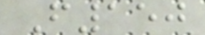F150
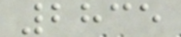2835
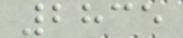2835
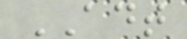ADT
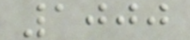1000
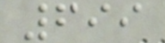699
